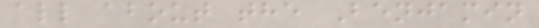all about the Benjamin
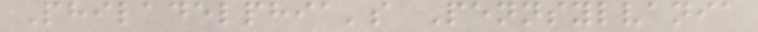Philadelphia's Pennsylvania
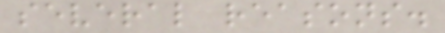several reasons.
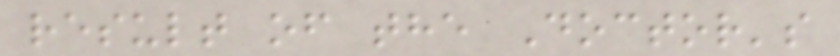result of the Doctor's
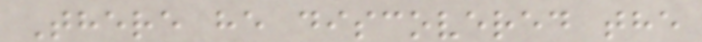There he discovered the
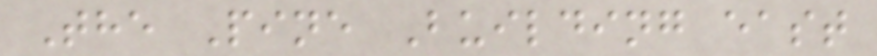The Pine Building east
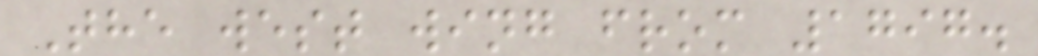The west wing from 1797.
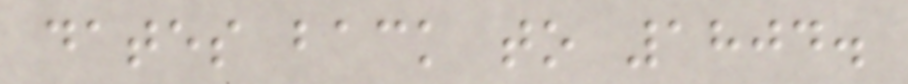dates back to 1804.
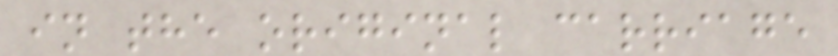in the original carriage
